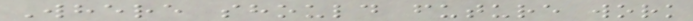Where should future work
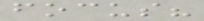focus?
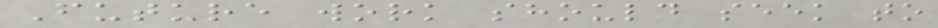Future work should seek to
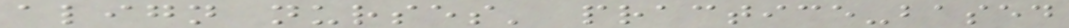align nurses' practice-based
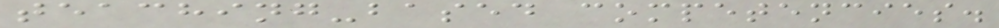teaching-based competencies.
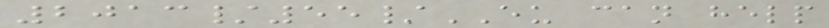2013/55/EU can help
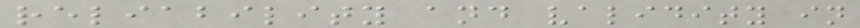reliability and validity in
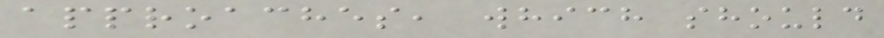approaches, which should
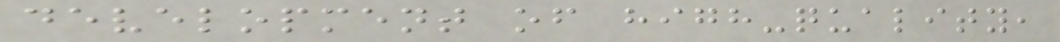development of high-quality,
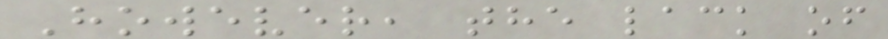However, the lack of
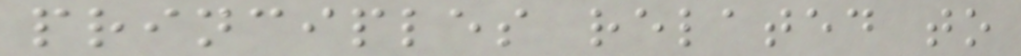principles related to
